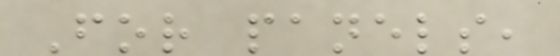For panels,
